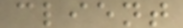client
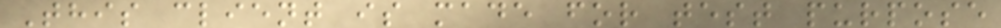This client is made for test purpose
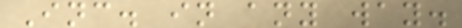Inc. in any way.
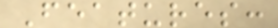Features:
